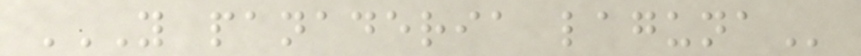Y PANADERIA LAGUNA
